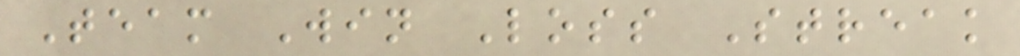Team Win Loss Streak
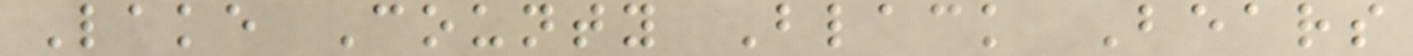Lake County Black Bears
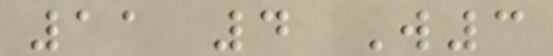11 4 W3
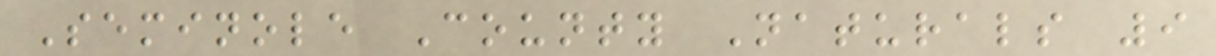Seminole County Naturals 9
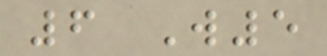6 W5
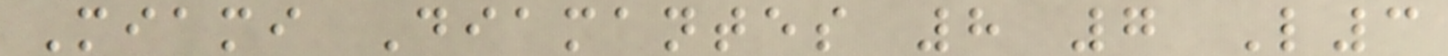Miami Diamantes 8 7 L3
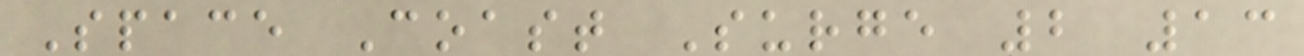Space Coast Surge 2 13
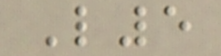L5
